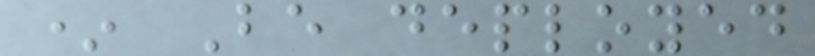* Be deployed
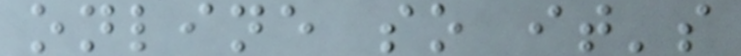online so it's
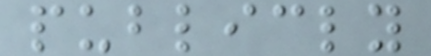publicly
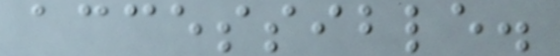accessible.
